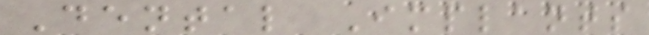Dental Implants
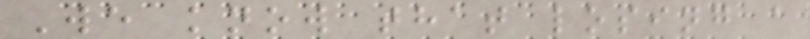We know that losing a
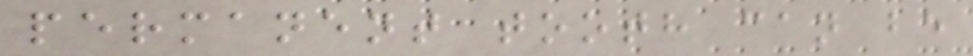permanent tooth can be
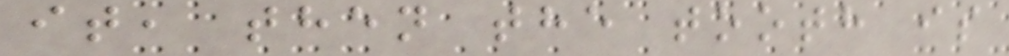it, then the tooth is
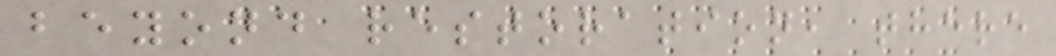beyond restoration, there
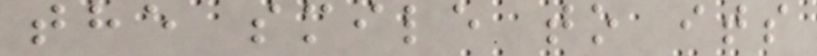the smile to its
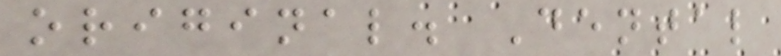original. Dental
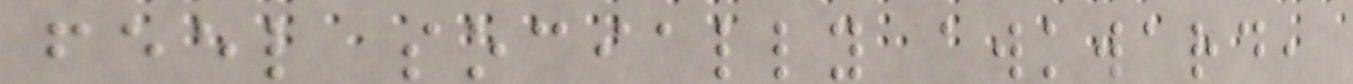feel socially awkward,
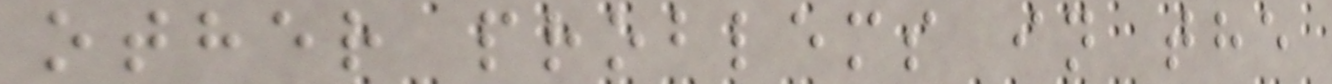other problems in the
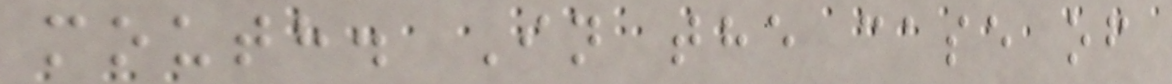mouth. In the case of
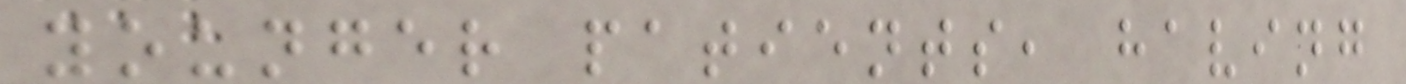younger patients, having
